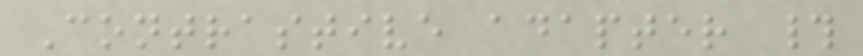Contrastive adapter #
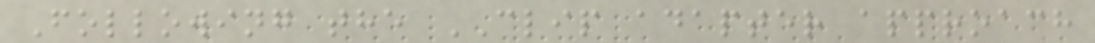Following the CLIP adapter approach
